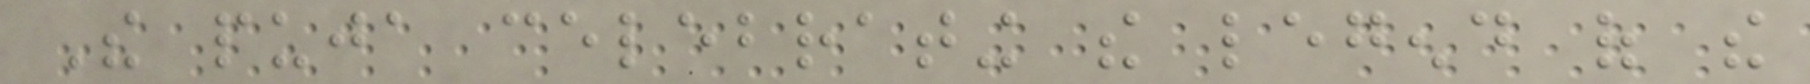The puja celebrating the legend of the
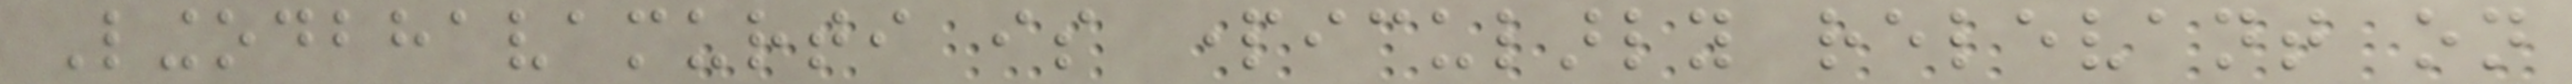Lingodbhavamurti is particularly relevant on
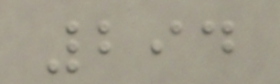294
